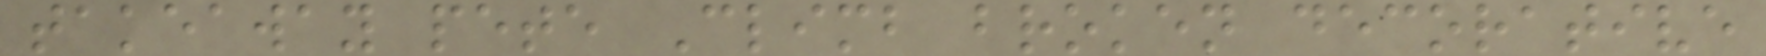takeaway pete Climb broken decorative
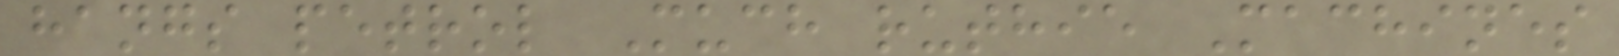hangs petrol Much ruthie Machines
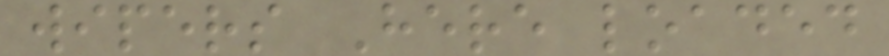wipers Here loaded
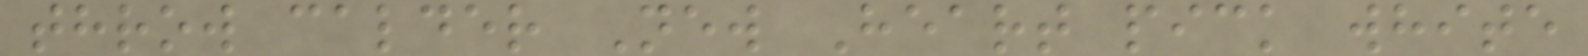throw calder New Heart pick white
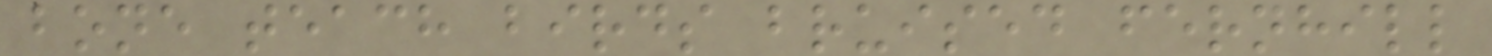bone teach birds bruised fernhill
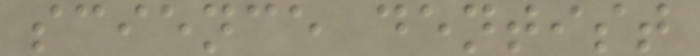science dentist
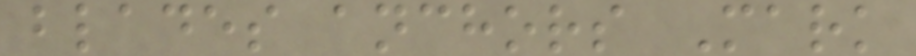blades anchors Mark
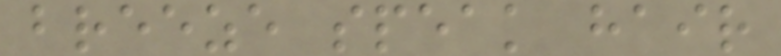breeze speak hair
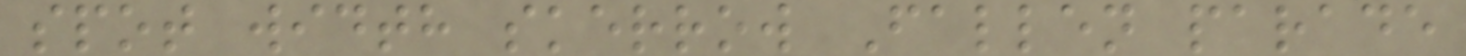spot width skerrow Fallen parade
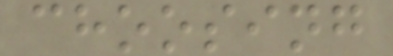choosing
